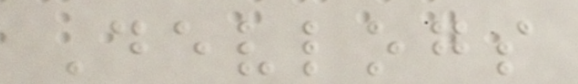Devlogs
